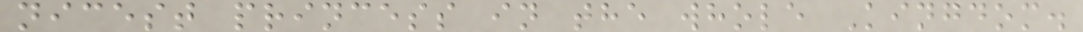nicest princess in the whole Kingdom.
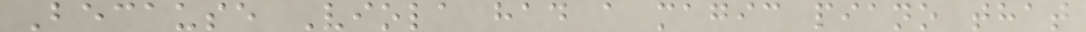Because Viola had a magic piano that
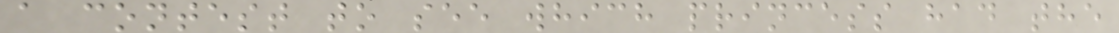a contest to see which princess had the
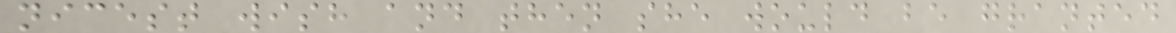nicest wish and then she would be granted
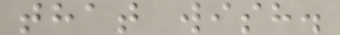that wish.
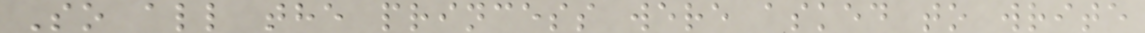So all the princess were asked to write
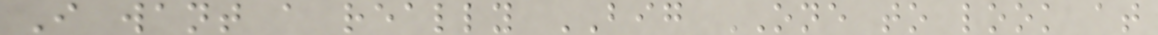I want a really BIG ONE to look at
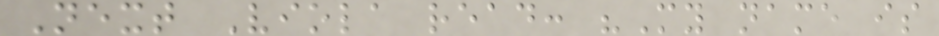Next Viola read: "My name is
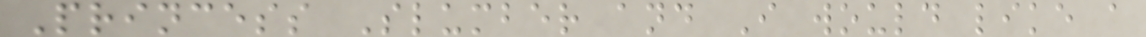Princess Slumber and I would like a
